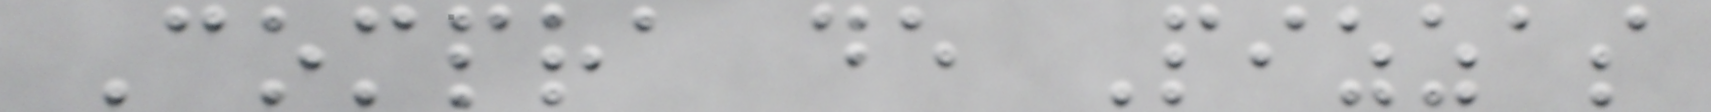Compra de Pizzas
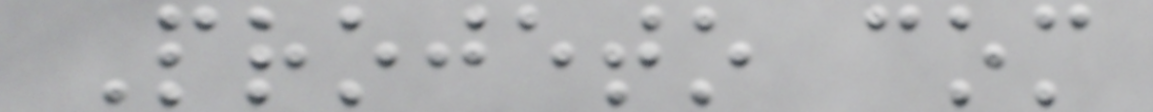Projeto com
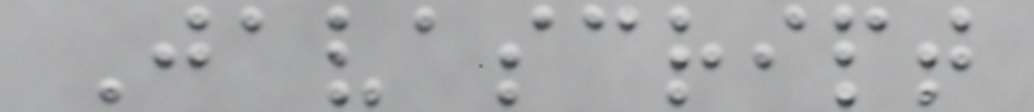Javascript
